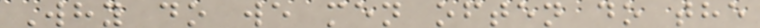Why do we men often do the
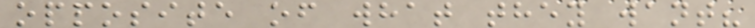opposite of what they want?
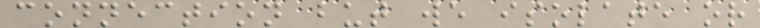connection but we isolate or
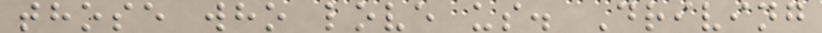those who love us. Driving
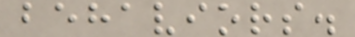behaviors.
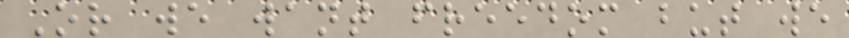Or we want freedom but we
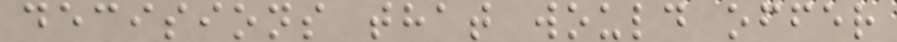decisions that would offer
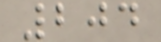204
